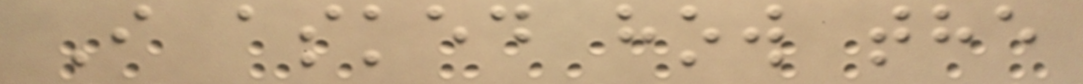I asked how the
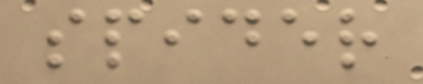spider
